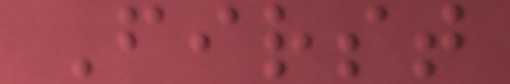First
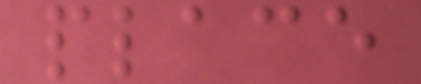place
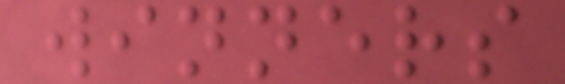winners
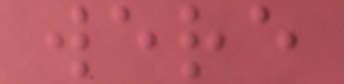were
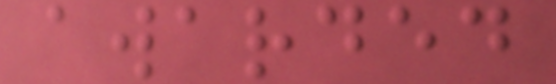awarded
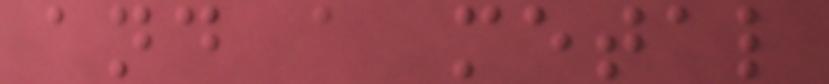and a metal
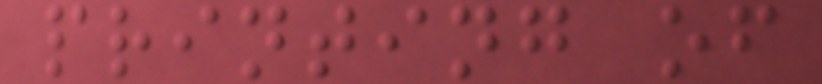printing of
